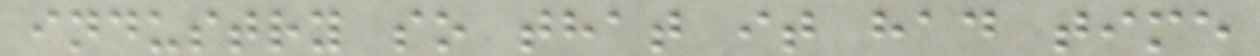industry so that it had time
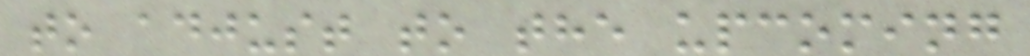to adjust to the upcoming
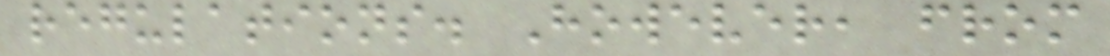regulations. However, from
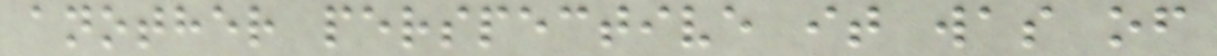another perspective it was of
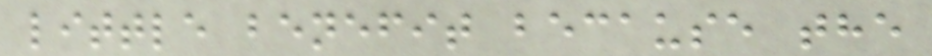little benefit because the
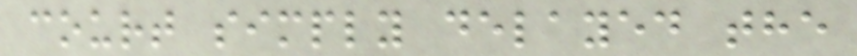court simply delayed the
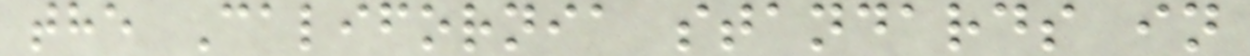the California standards in
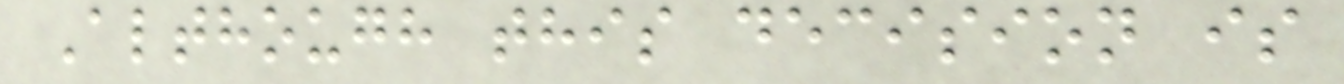Although this decision is
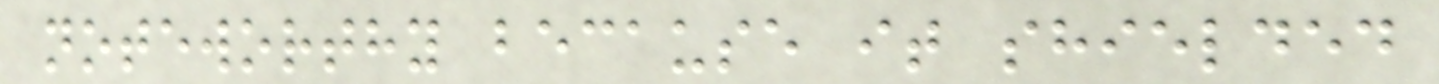noteworthy because it shielded
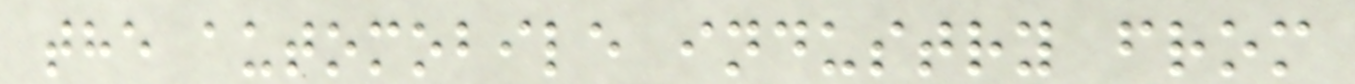the automobile industry from
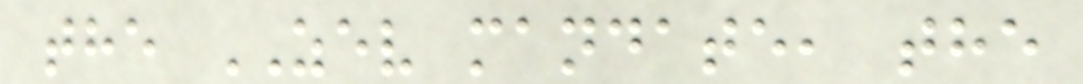the ZEV mandate, the
